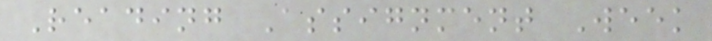Reading Assignment Week
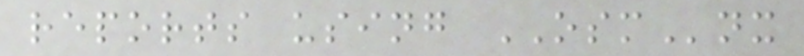reports using OSMnx
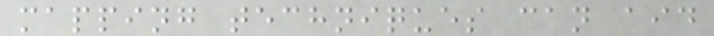mapping techniques can aid
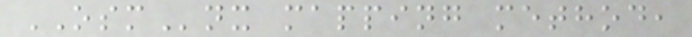OSMnx mapping method,
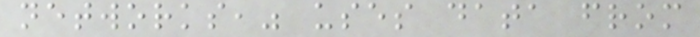networks," uses data from
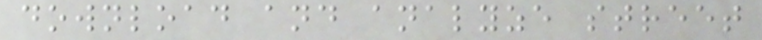download and analyze street
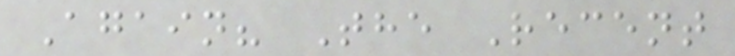Again? The Recent
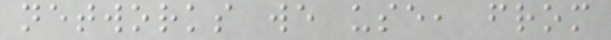networks we use, from
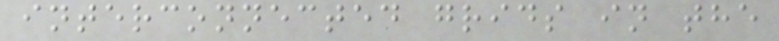interconnected grids in the
